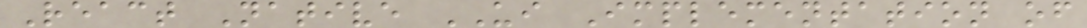React Native UI Implementation of
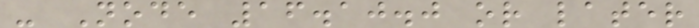- Node 16.10.0 or later
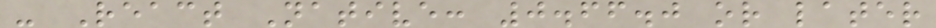- React Native: 0.66.0 or later
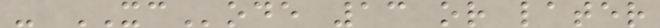- XCode 13 or later
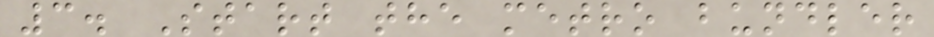3. Start the metro bundler
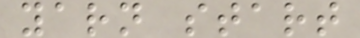yarn start
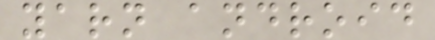yarn android
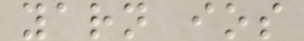yarn ios
